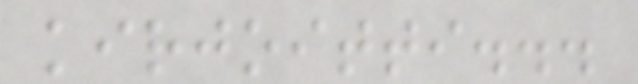kirjoitti...
